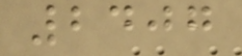2407
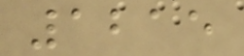1215
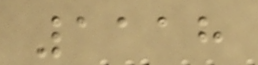1118
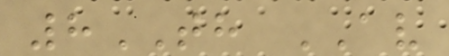8TH AV
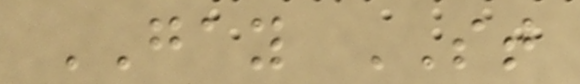GAY ST
